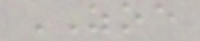ZOE
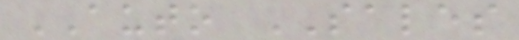AUTO SALES
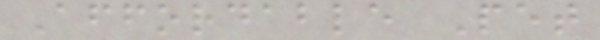Affordable Pet
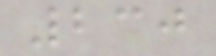230
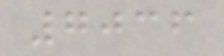7036
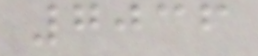7036
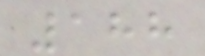188
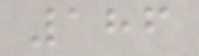186
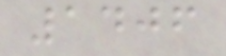1406
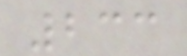233
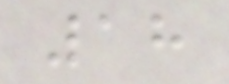18
